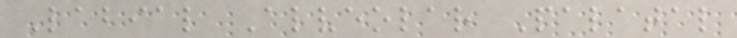Labial Alveolar Palatal
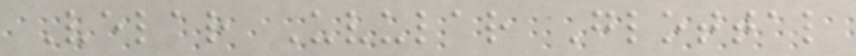Velar Uvular Glottal
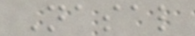Nasal
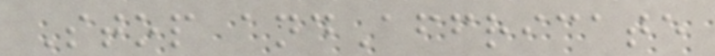Stop andAffricate
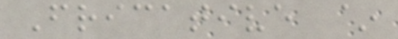Fricative ~
